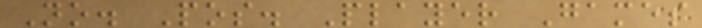No. Pos. Player Games
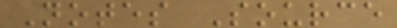Notes Source
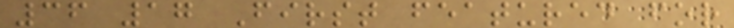36 17 First featured for
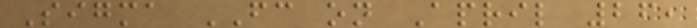Sigma FC on April 26,
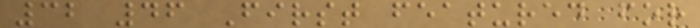32 46 First featured for
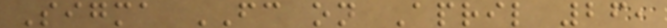Sigma FC on April 26,
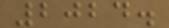2024.
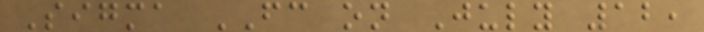Sigma FC on July 12,
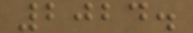2024.
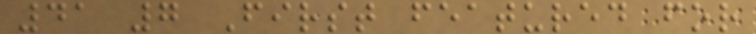41 7 First featured for
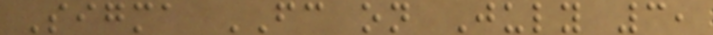Sigma FC on July 3,
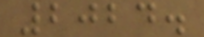2024.
